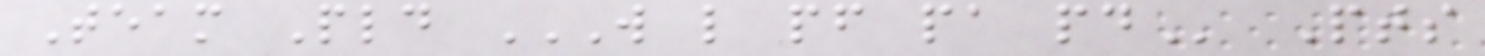Team Pld W L PF PA PD Pts
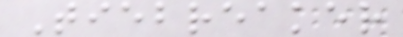Tiebreaker
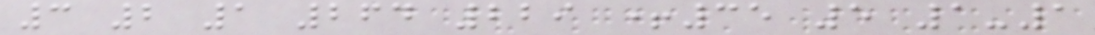3 2 1 264 229 +35 5 1-1
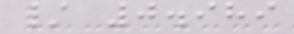/ 0.989
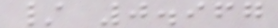/ 0.967
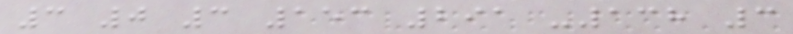3 0 3 153 291 -138 3
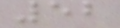52
